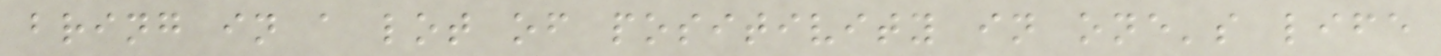bring in a lot of positivity in one's life
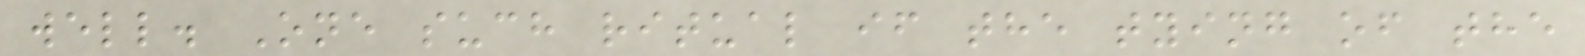well. One such ritual if the tying of the
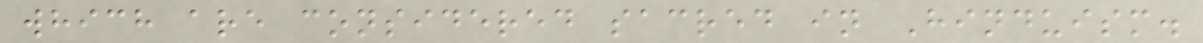which are considered sacred in Hinduism.
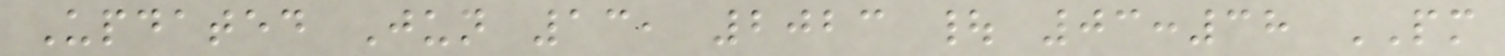Updated Jun 13, 2023 | 03:38 PM
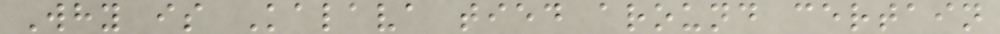Why is Kalava tied around certain
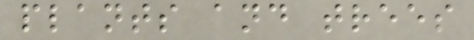plants and trees
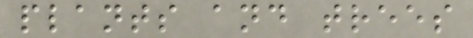plants and trees
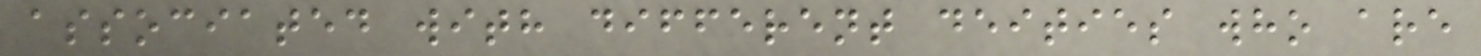associated with different deities who are
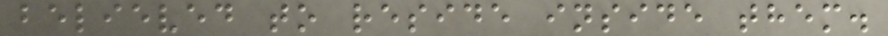believed to reside inside them.
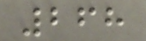268
